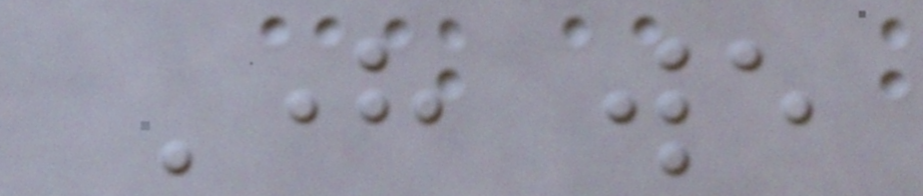Here we
